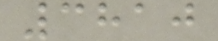3810
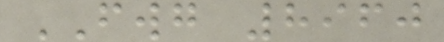FWG 8960
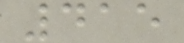415
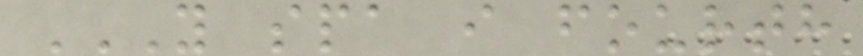Y SPA I FOURTH
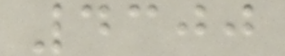4300
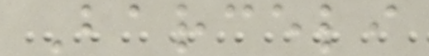Barceli
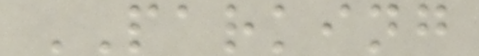PARKING
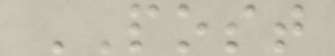POST
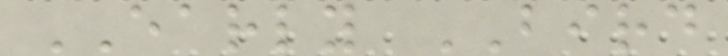EARLY BIRD
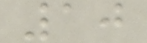10
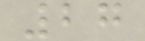27
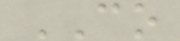CO
